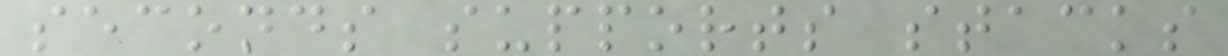seconds supports stacks
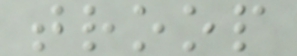troop
